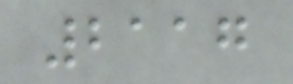2117
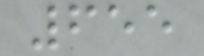655
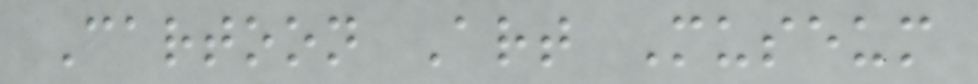Cartoon Art Museum
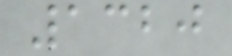1320
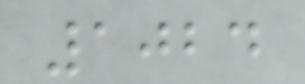1024
